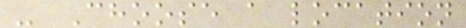- Choose a location
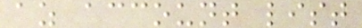az account list
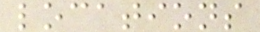locations
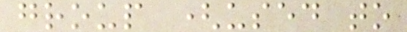group (used to
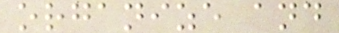organize and
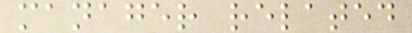manager related
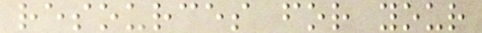resources for your
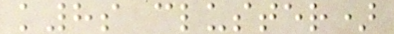k8s cluster)
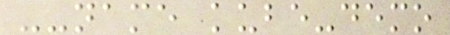--name kube-demo
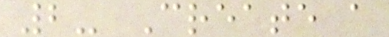2- Create a
